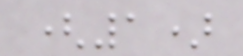(1)
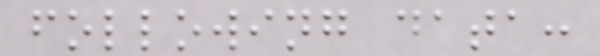following data:
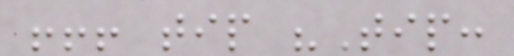!!! tip "Tip:
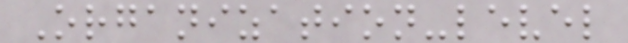Organization-level
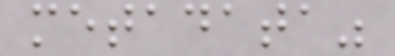metadata"
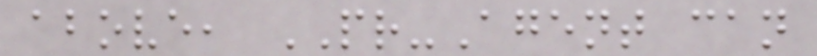above, PR-Agent can
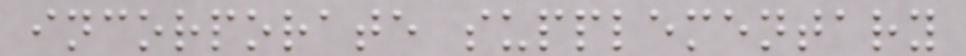incorporate supplementary
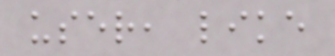user, like
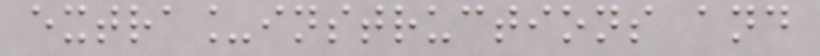extra_instructions and
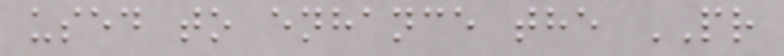used to enhance the PR
